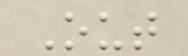Out
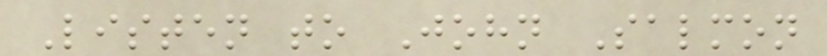Listen to John Salmon
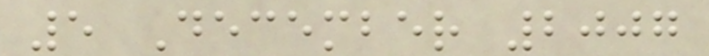5 December 2007
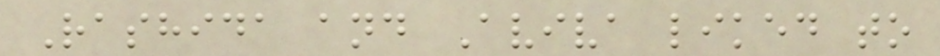Rashida and Aviva liked to
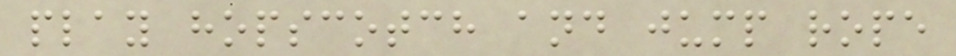play hopscotch and jump rope
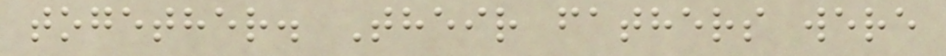together. Their fathers were
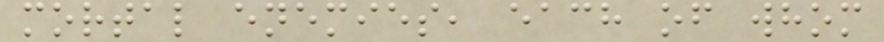mortal enemies, each of whom
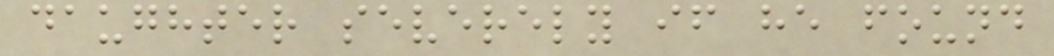daughter severely if he found
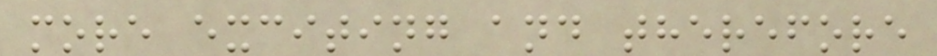more exciting and therefore
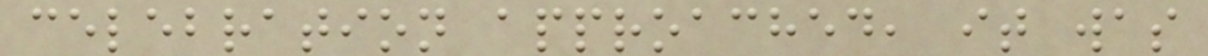celebration approached, it was
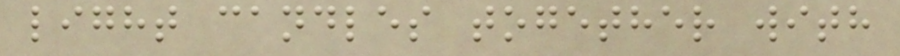light candles together with
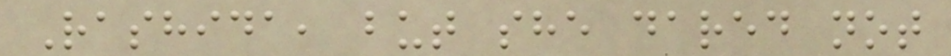Rashida, but she dared not
